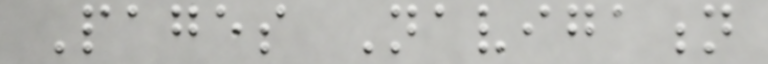Pages Navigation
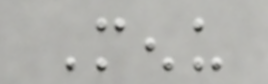Menu
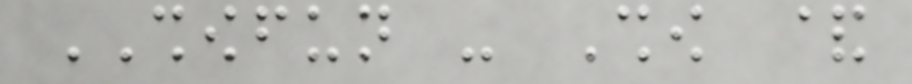SHOWFUN - Show &
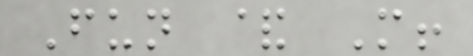Fun & More!
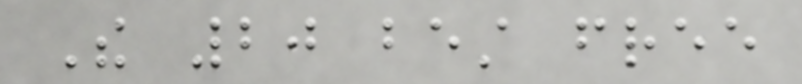The 20 best free
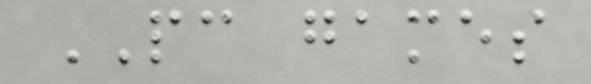PC games
